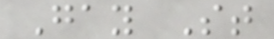Gay St
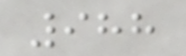988
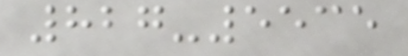827-5535
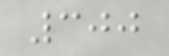300
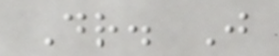Dr. J
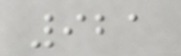921
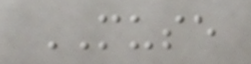MUSE
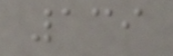139
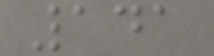141
